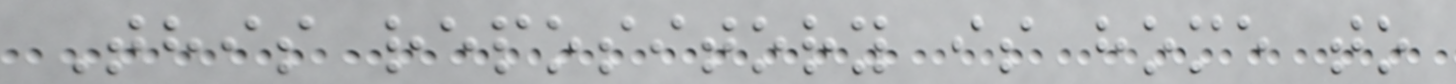This repository is home to
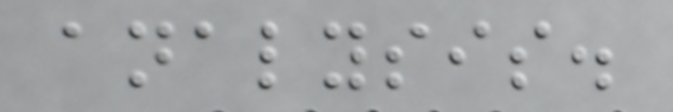analysis.
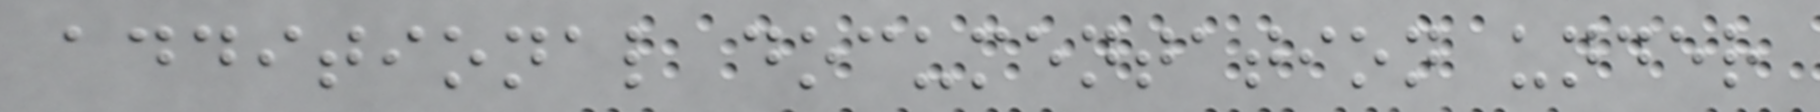additional documentation under
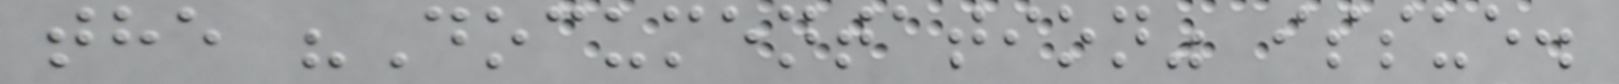the "Documentation" issue.
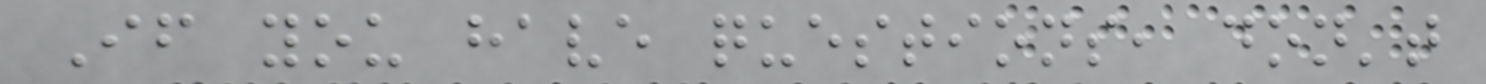If you have questions, don't
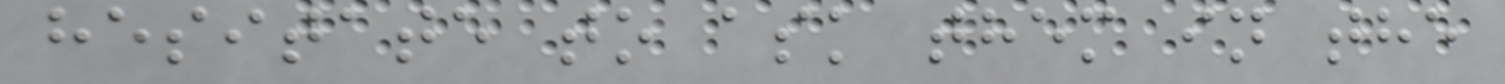hesitate to ask them in the
